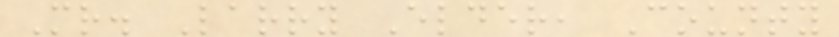Mr. Larry Elder, County
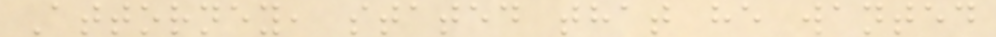Attorney, stated that he wanted
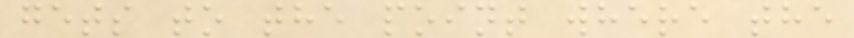gets to the point where the
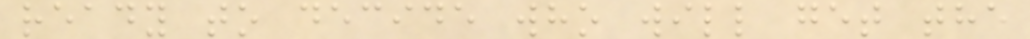ready to decide who will get the
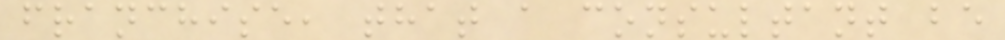franchise, that a consultant be
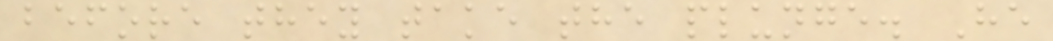before they take the plunge. He
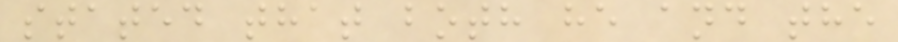stated that both he and the
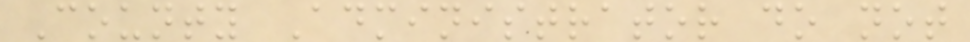County Administrator do not
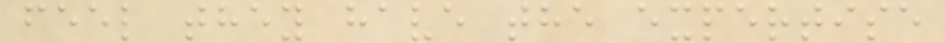feel they have the expertise
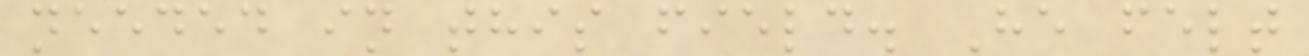needed in this field. He felt
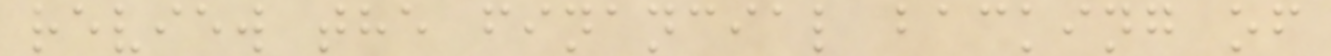review the financial backing of
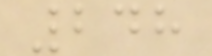248
